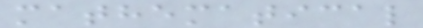mathematical
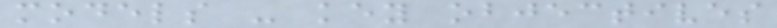models - key objectives
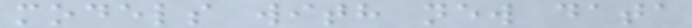models with new data
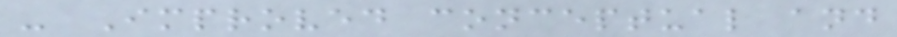- Improved conceptual and
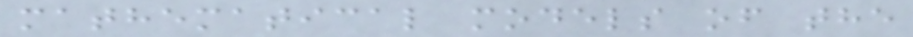mathematical models of the
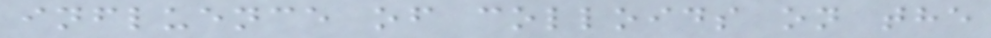influence of colloids on the
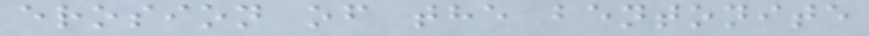erosion of the bentonite
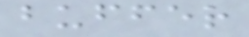buffer
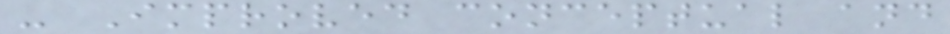- Improved conceptual and
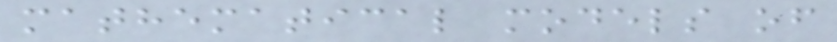mathematical models of
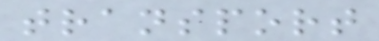transport
